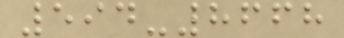594-8668
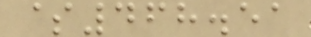$468.51
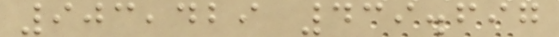903,429 439.697
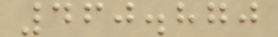460.870
